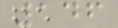146
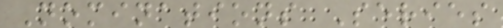Nominations Series
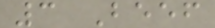3 Beef
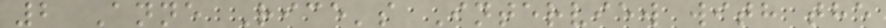2 Anne Rice's Interview with the
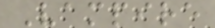Vampire
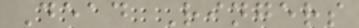Dead Ringers
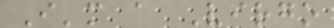I'm a Virgo
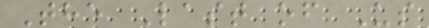The Last of Us
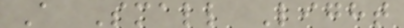A Small Light
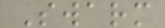Swarm
